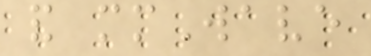and mmWave
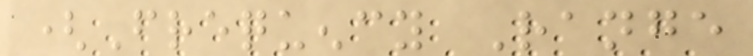(Frequency Range
